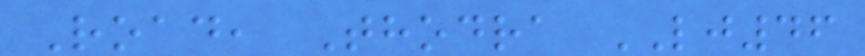Road, Thodra LJ46
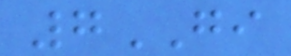7GI
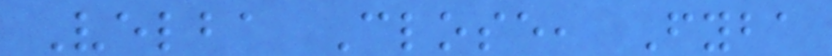Velba Close, Fyba
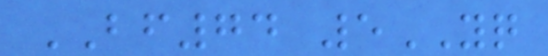BF74 5YQ
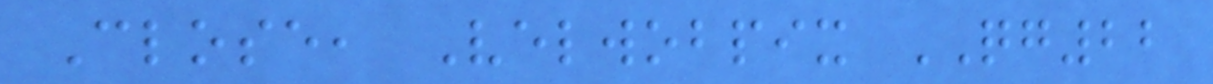Close, Velwobpix QG22
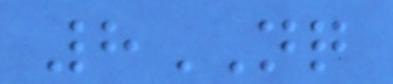8NQ
